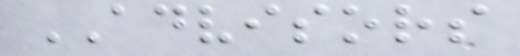ADVISORS
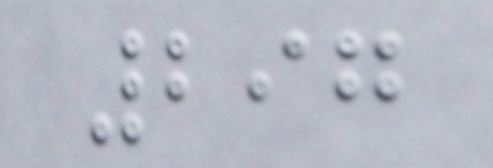297
